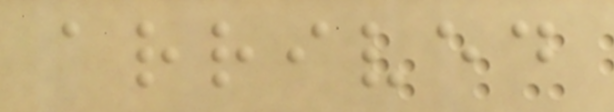arrived
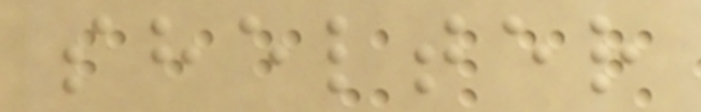shelter
